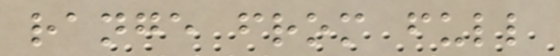range from full
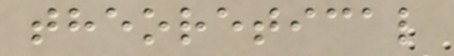theoretical
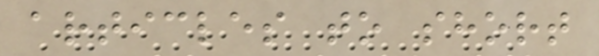articles to short
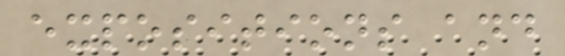expositions and
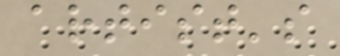artist's
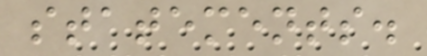statements.
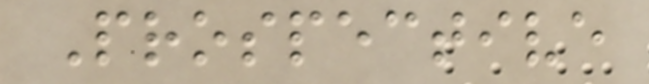Prospective
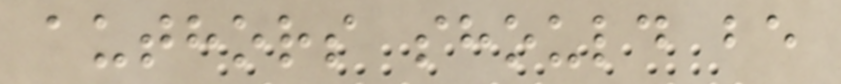authors should be
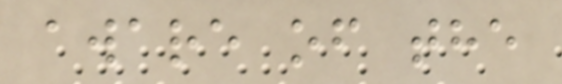aware of the
